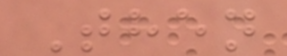Then
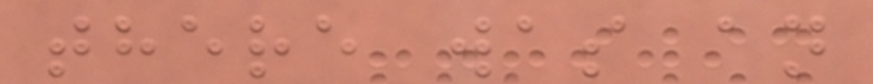there was an
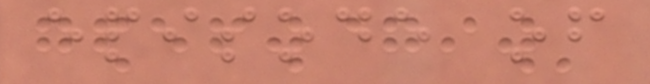episode of
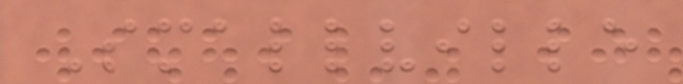Smallville
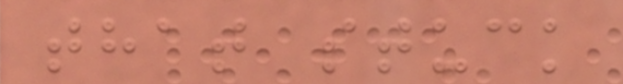that stuck
